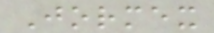Jormex
